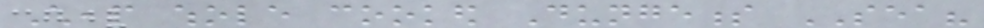Cheap whole cooked Dungeness SEA?
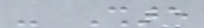- Share
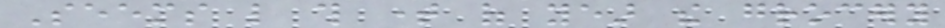Seems like this time of year the grocery
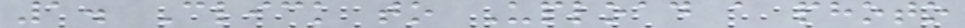1. Click to Upload a photo
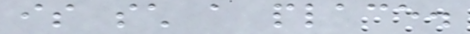is such a place.
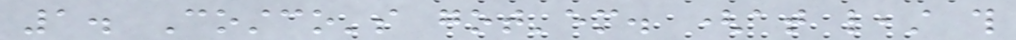1. Costco's got'em. (at least this
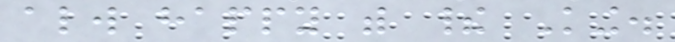always happy with their King.
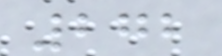272
